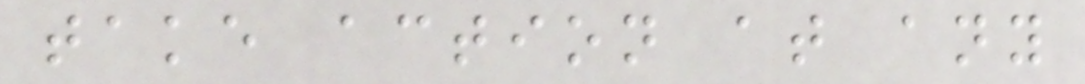take action at any
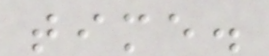time.
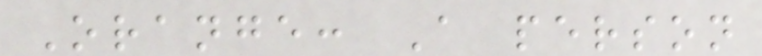Orange: A person
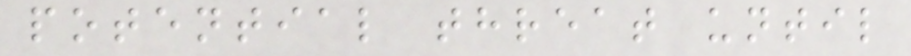potential threat until
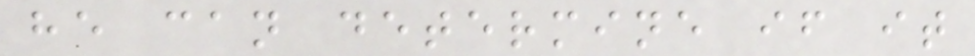he can determine if it
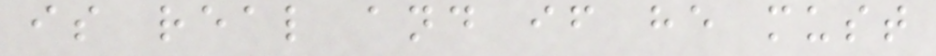is real and if he must
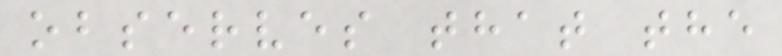observes that the
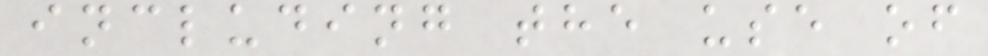including the use of
